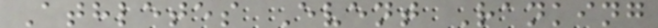Athletes Event Ranking
